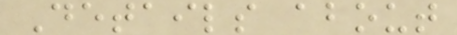Details about
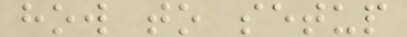how to setup
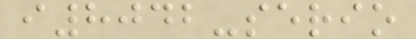i8042-serio
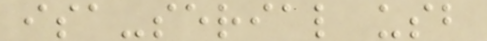isa-serial usb
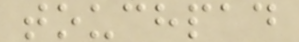touchpad
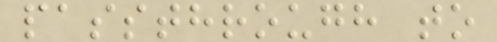passthrough to
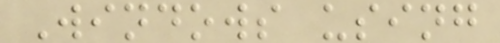Windows using
